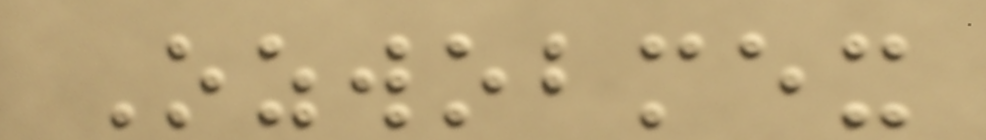Ozwobmex
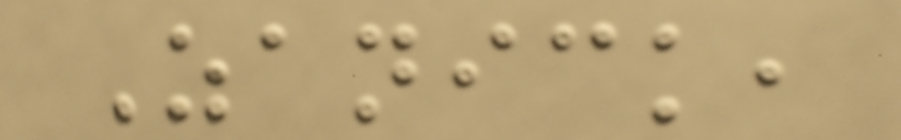Zanick,
